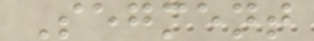Segment
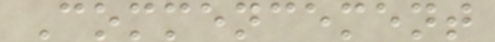Commencement
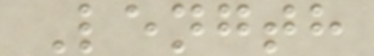Length
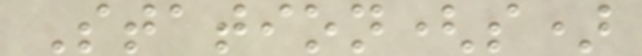Station(s)
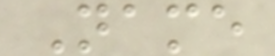Name
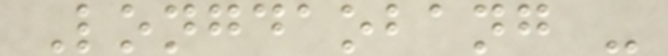Longdaobang -
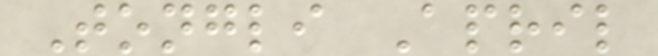Tongli April
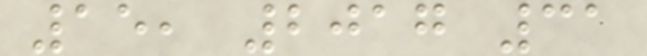15, 2017 31
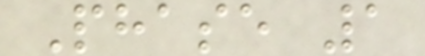Phase 1
